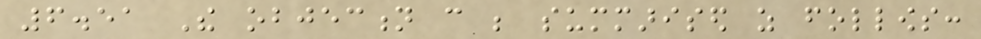6.51 The objection can be summarised as follows:
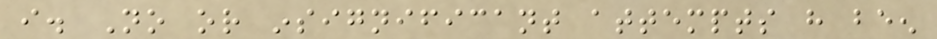i. No or insignificant attempts have been
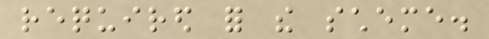required for the scheme.
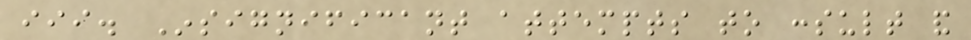iii. Insignificant attempts to consult and
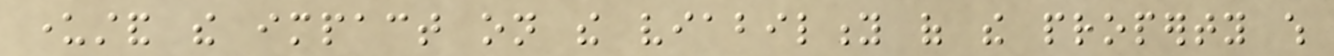understand the impact on the viability of the property which
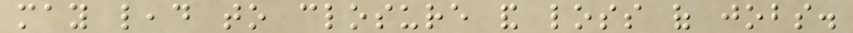may lead to closure and loss of jobs.
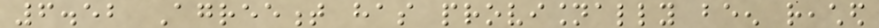6.52 Agreement has provisionally been reached
